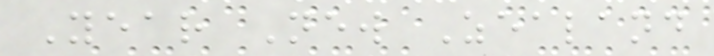Year New Zealand
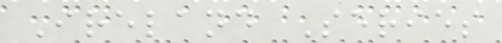Ireland Series
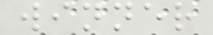winner
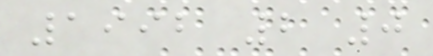1992 2 0
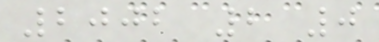2002 2 0
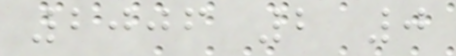2006 2 0
